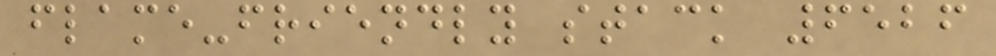flame-friendly stack 6526
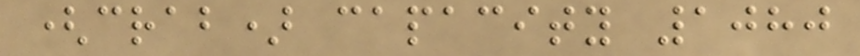(crab) capacity 1080
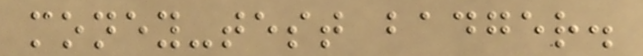money-test badger.
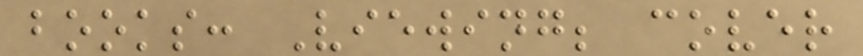books: Viewing; cover
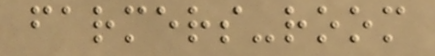farmers-room
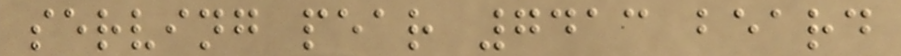serving pear 7413 beard
